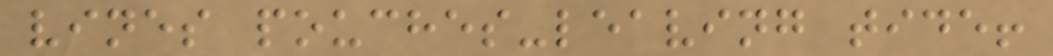vines pouches-leaving tide!
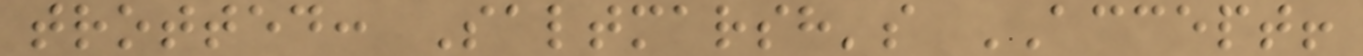trotted: Saltmarsh's ACCEPT!
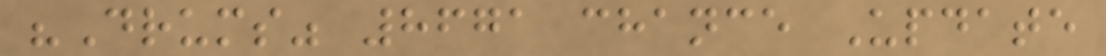"Drums" 8671 chance Update
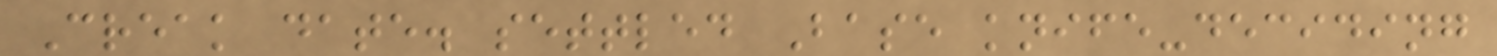Creak date. settled Base knife-deciding
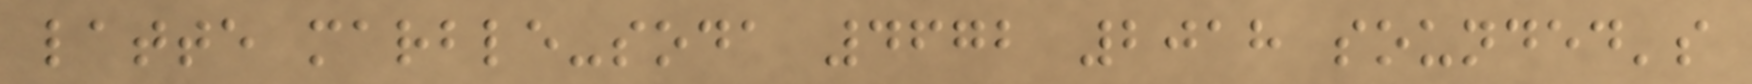latte marble-soda 4672 2018 sounded's
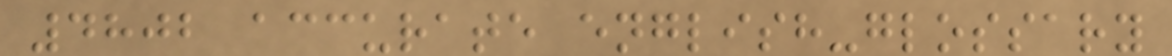4802 accurate english-glossary
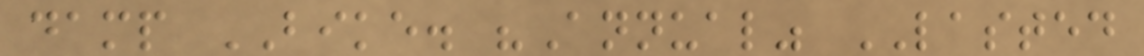damp BIKE. "Annual" LASTED
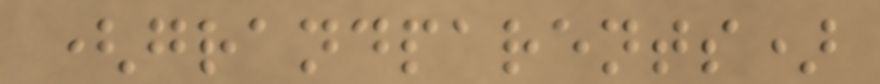(grandparents)
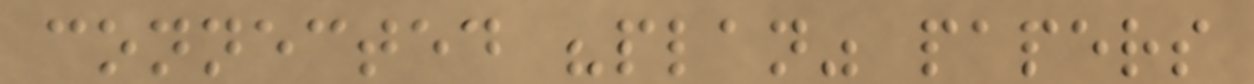connected "plan" papers
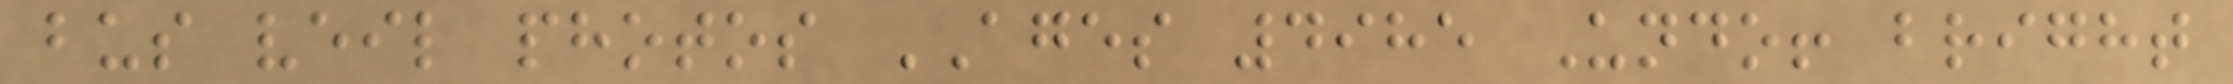bus veil photos AGES 4985 Undo! bright
